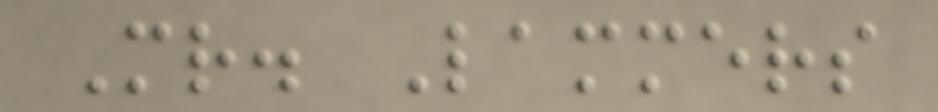Mr. Lammers
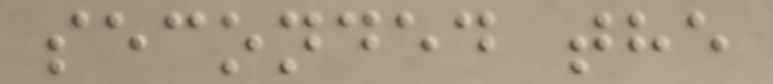seconded the
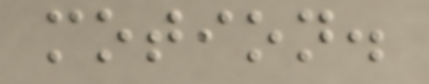motion.
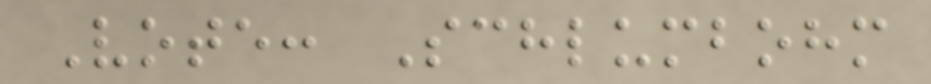Vote: Schlumbohm
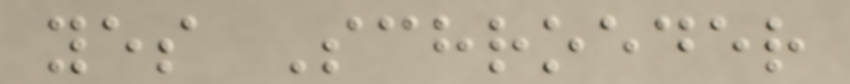yes Schroeder
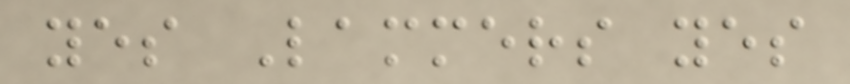yes Lammers yes
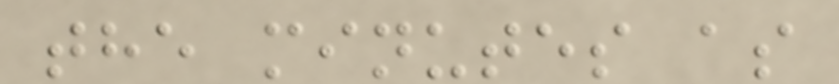the minutes as
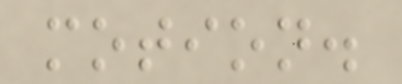motion.
